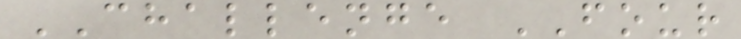CHALLENGE FOUR
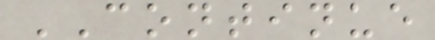CONTINUE
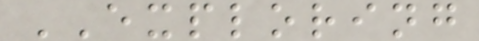EXPLORING
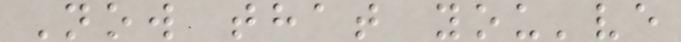Now that you've
